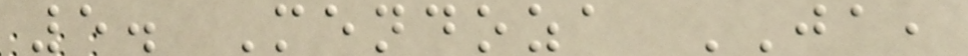5. Mendoza JA,
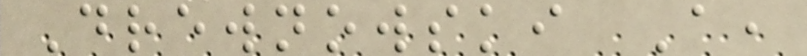Drewnowski A,
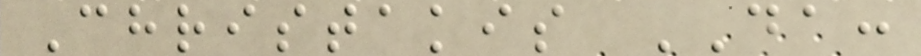Christakis DA:
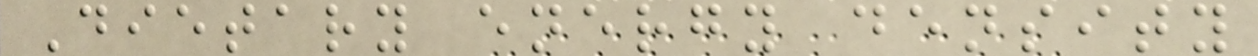Dietary energy density
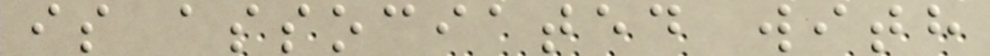is associated with
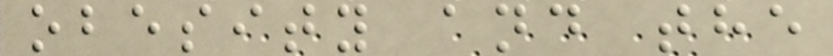obesity and the
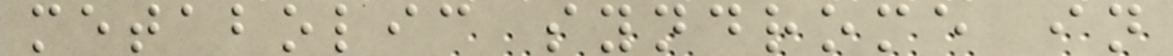metabolic syndrome in
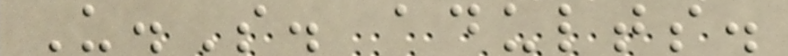U.S. adults.
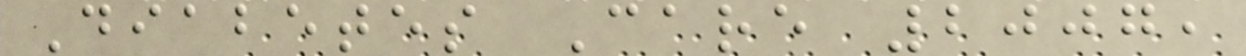Diabetes Care 2007,
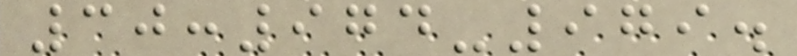30:974-979.
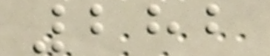282
